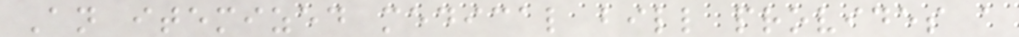An itemized medical bill provides a
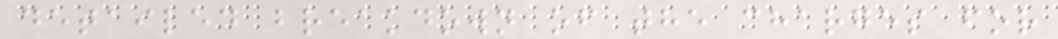detailed breakdown of the charges for
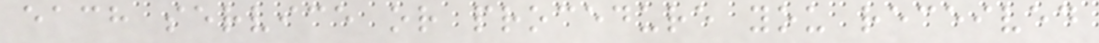each service or procedure you received
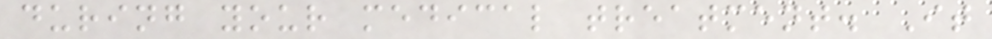during your medical treatment. It
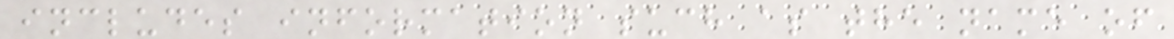includes information such as the name of
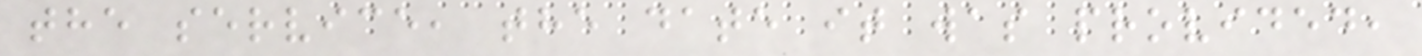the service, the date it was provided,
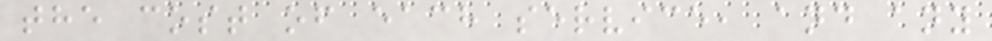the cost of each service, and any
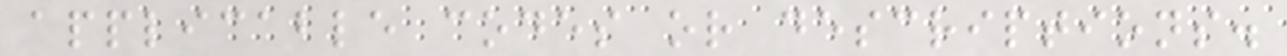applicable codes or descriptions.
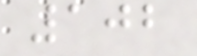102
